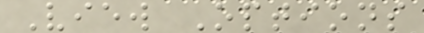View Options
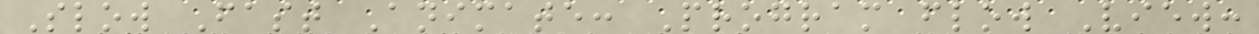Slow Fast Animate: Program flow View:
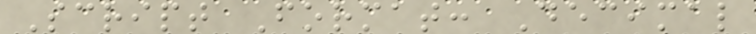Script Format: Decimal
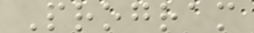Program
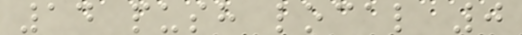14 push local 0
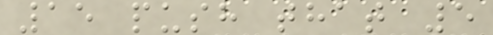15 push that 5
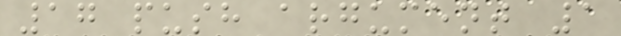17 push argument 1
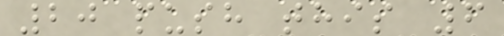20 push this 6
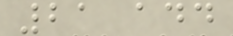21 add
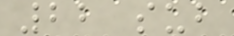22 sub
